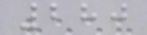280
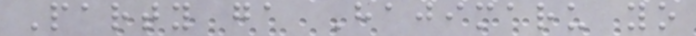Party ga Hajimaru yo
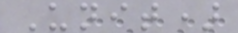Unit)
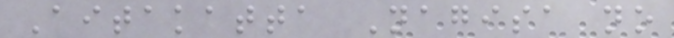Aitakatta Nagisa no
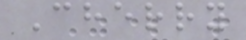Cherry
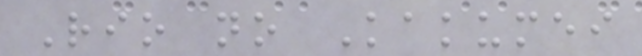Rio no Kakumei
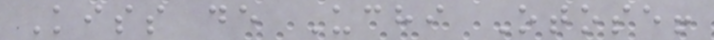Kiss de Uchi Otose!
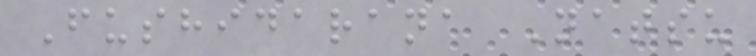Fushidarana Natsu
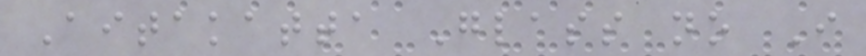Aitakatta Glass no I
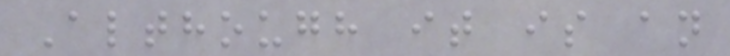Although it is an
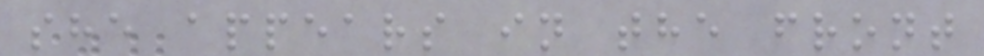she appears in the front
